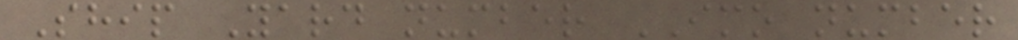Ship Yard number IMO number
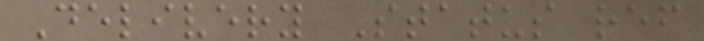Delivery Status ref
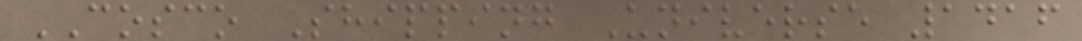COSCO Shipping Universe 1416
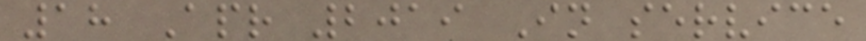18 Apr 2019 In service
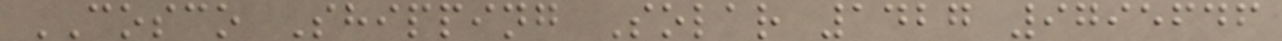COSCO Shipping Solar 1427 9795646
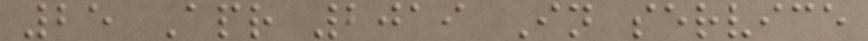25 Apr 2019 In service
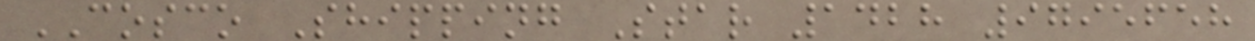COSCO Shipping Star 1428 9795658
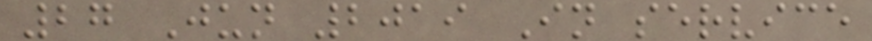27 Jun 2019 In service
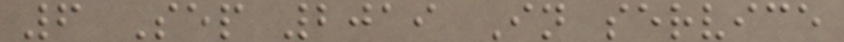6 Sep 2019 In service
